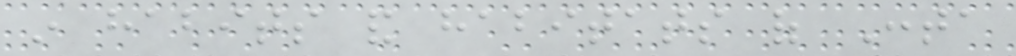in habits and habitats of Conta
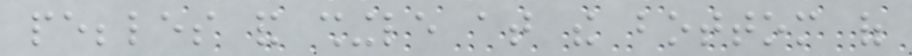pebbles and shingle at the bottom of
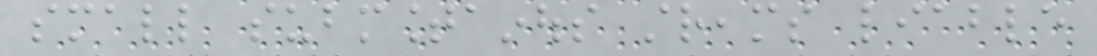small submountainous streams liable
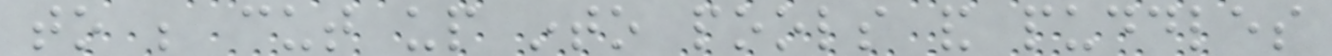to be cut up into pools and puddles
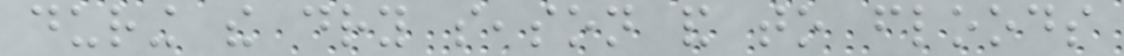during the dry season and to floods
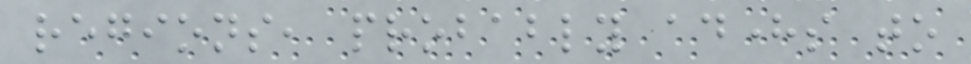regions, probably adheres to
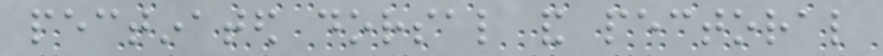pectinated dorsal and pectoral
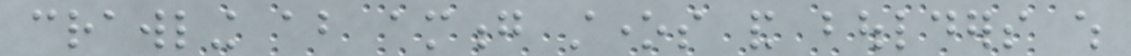crawling about among stones and boulders which
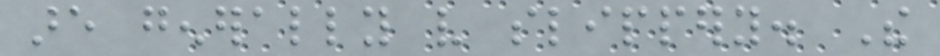are generally very slippery. The
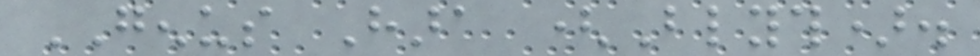GENUS Hara (Blyth).
